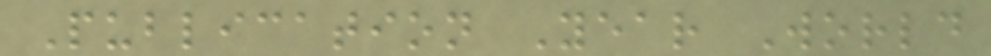Publication Year World
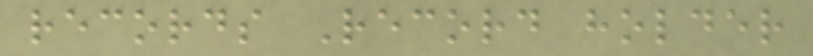records Record holder
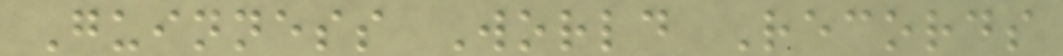Guinness World Records
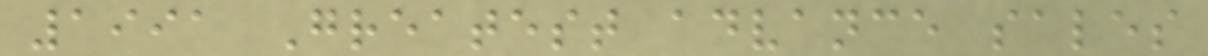1991 Greatest advance sales
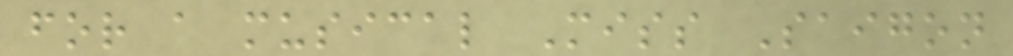for a musical Miss Saigon
